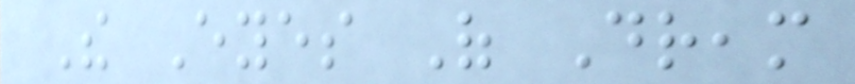The Eyes Of Dream
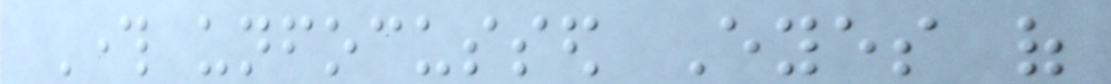Through unfocussed Eyes of
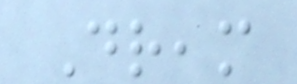Dream
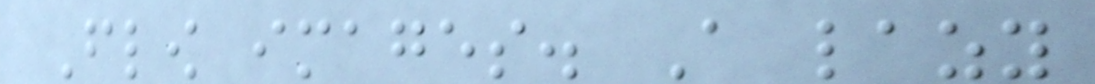Flow images. A lazy
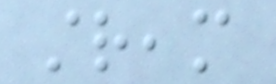stream
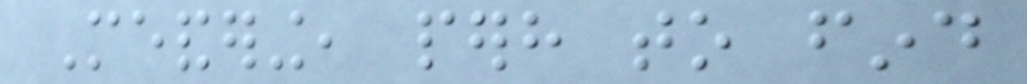Meandering, perhaps to find
